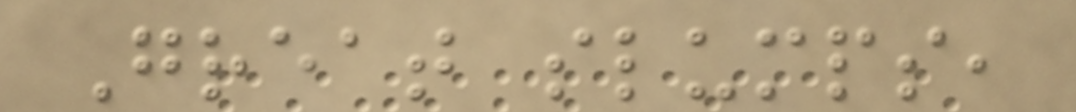Great slumps,
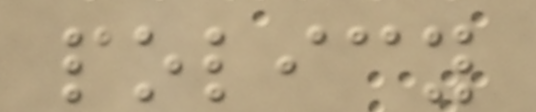policy
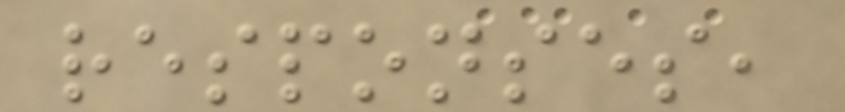responses,
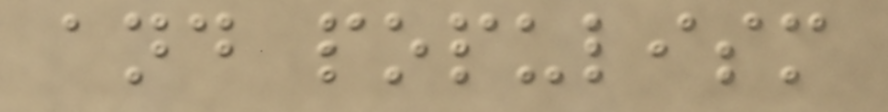and populism
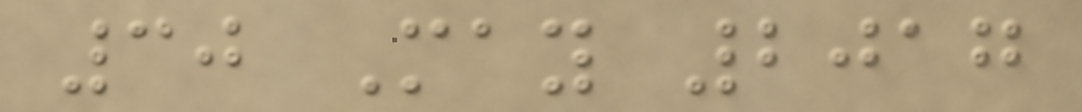30 May 2017
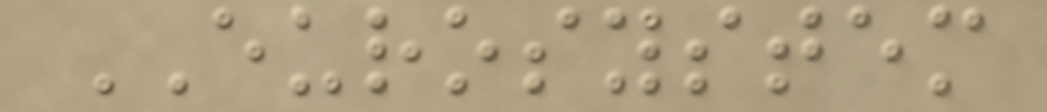EUROSYSTEM
